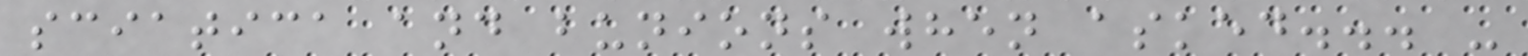sciatica and bunions when asked... -
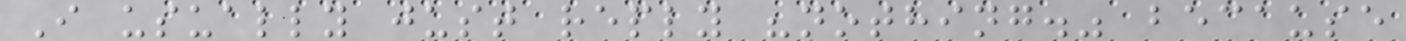I usually just reply "nothing." because
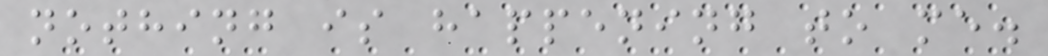nothing is happening to me.
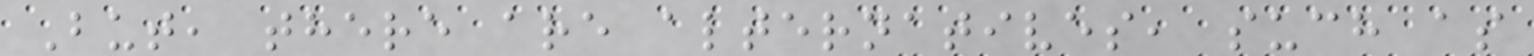But, there are alternatives, such as
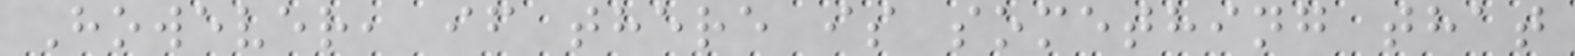However, if there is something that
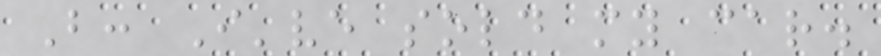B: I've sold my car.
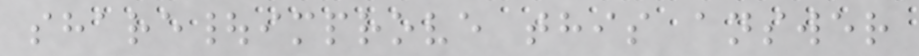share|improve this answer
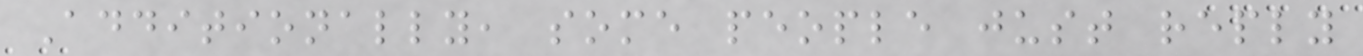Additionally, some people just reply
